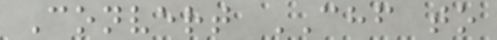Convert CHF to
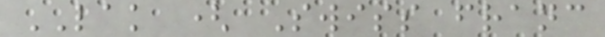LAK ( Swiss franc
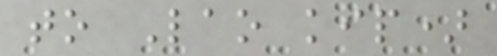to Lao kip)
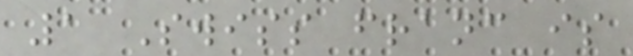1 Swiss franc is
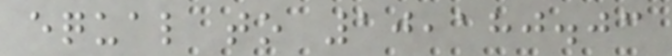equal to 10,180.03
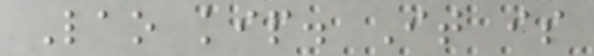Lao kip. It is
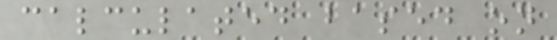calculated based on
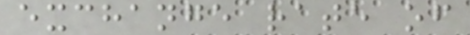exchange rate of
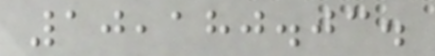10,180.03.
